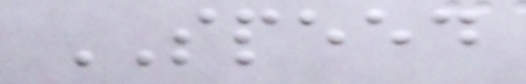SPEED
